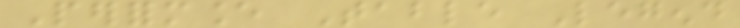Performance Table Legend
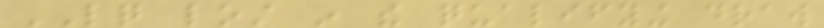LQ lost in the qualifying draw
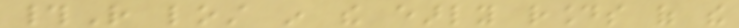#R lost in the early rounds of the
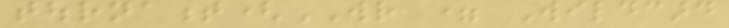tournament(WR = Wildcard
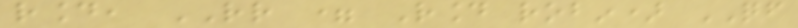round, RR = Round robin) QF
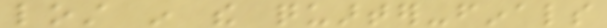lost in the quarter-finals
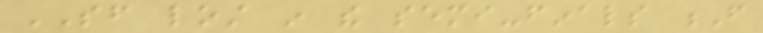SF lost in the semi-finals F
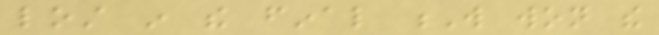lost in the final W won the
